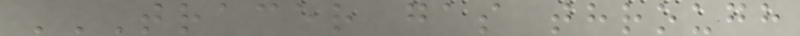TRACER GAS THROUGH
